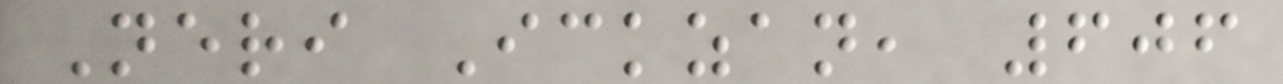Neri Ickzan, 606
